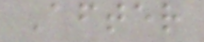After
